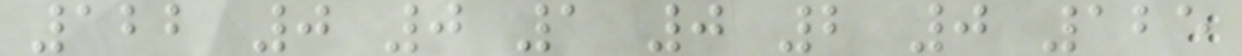122 0 0 1 0 2 0 125
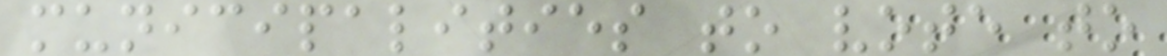municipalities to vote to
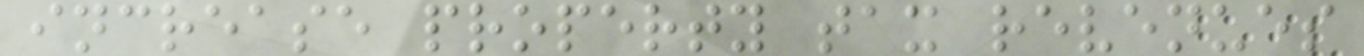increase property tax revenues
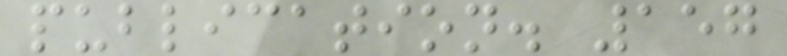publication. 157
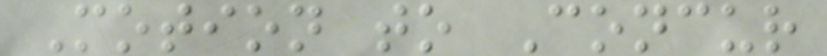Motion to Concur
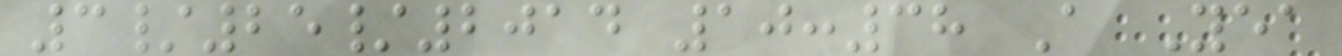3/25/2014 10:38 A Yea
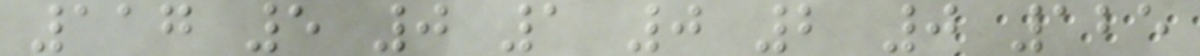117 5 0 1 0 2 0 125
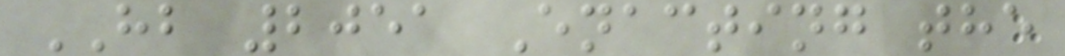HB 2051 Enacting the
